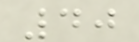40
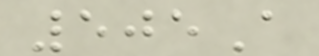505A
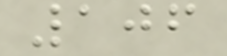106
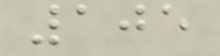105
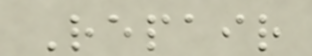Repair
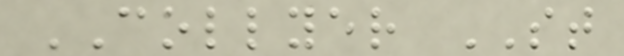COLLYER ST
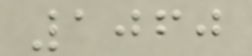1060
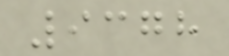9378
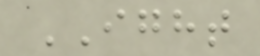IGHT
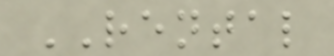RENTAL
